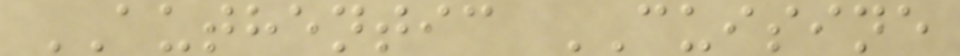AUTHENTIC CUISINE
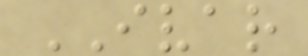IVAR
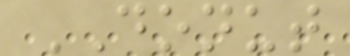DONUT
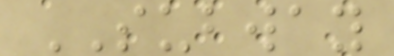SUBWAY
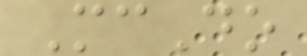McDo
